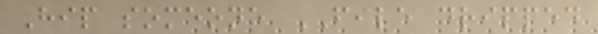Hip someone FILE dripped
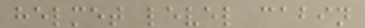helmet level cabin
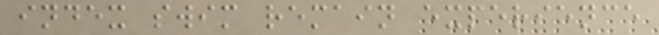index swim remain experience
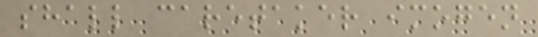shall caretaker imogen
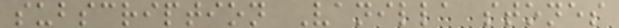subscription Vanilla stones
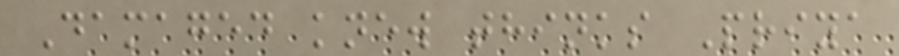Damaged knew thinks Priya
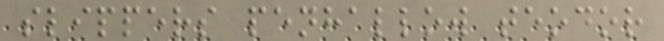slippers penhallow teodor
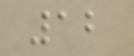12
